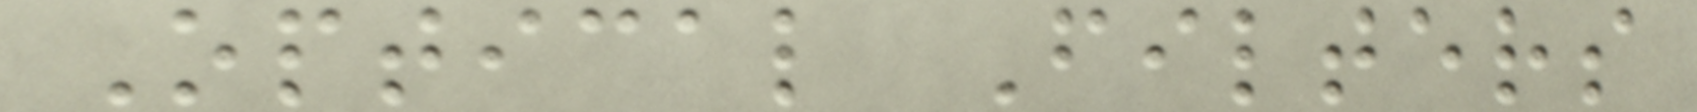Optical Filters
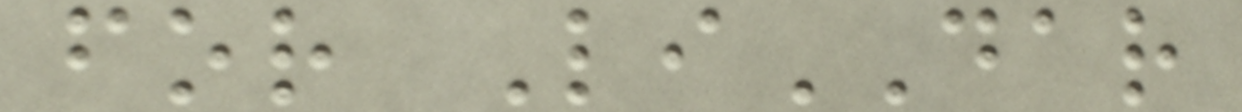for LiDAR
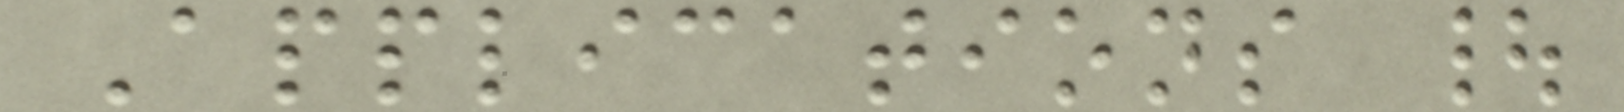Applications |
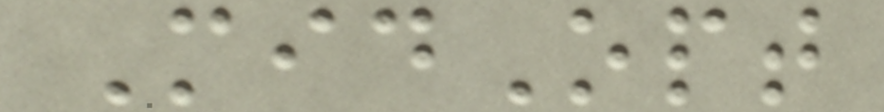MidOpt
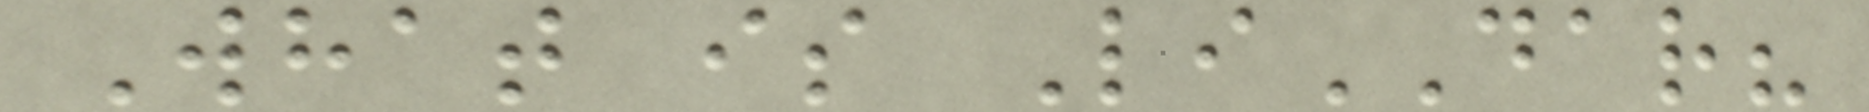What is LiDAR?
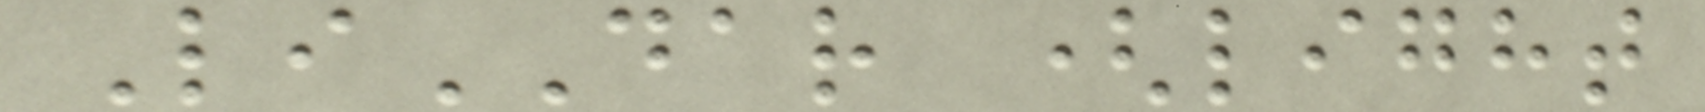LiDAR (light
